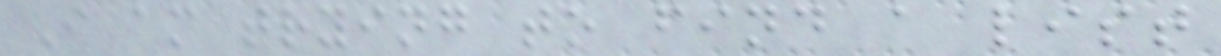I am trying to find a list
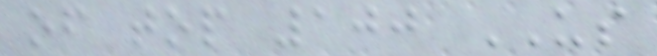of top 100 US
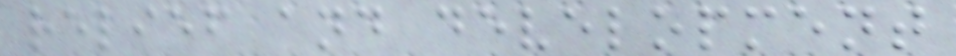relief and development
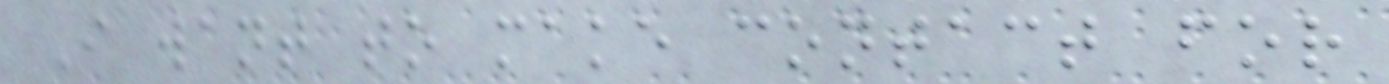I want to make contact for
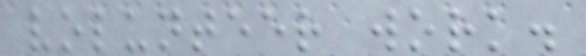volunteer work.
